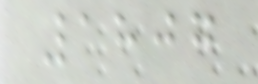1807
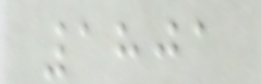1801
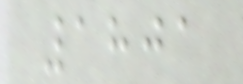1801
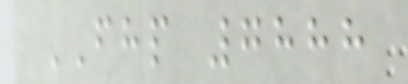FHP 7888
